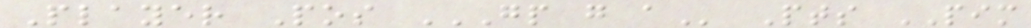Player Pos GP G A Pts PIM
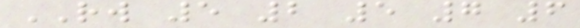RW 5 2 5 7 6
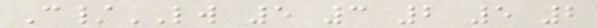C/LW 5 3 2 5 2
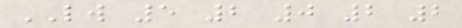LW 5 2 0 2 2
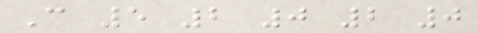C 5 2 0 2 0
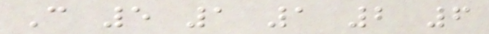C 5 1 1 2 6
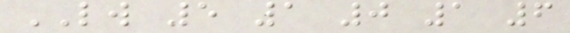LW 5 1 0 1 6
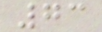73
